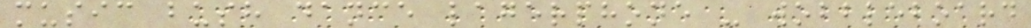music bush dance lagerphone - wobbleboard
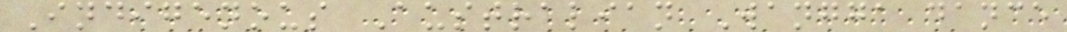Indigenous Australian Wangga dance
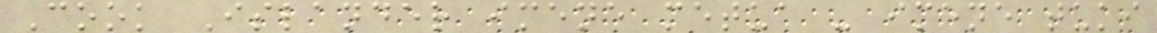Cook Islander imene metua - imene tuki
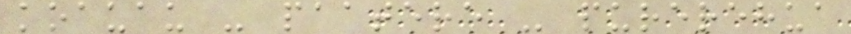koauau - paatere - purerehua
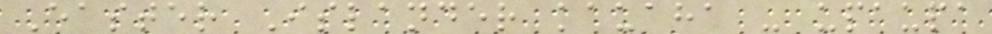Easter Islander kauaha - upaupa
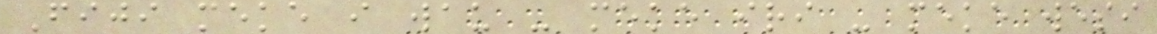Fiji meke i wau - meke iri - meke wesi
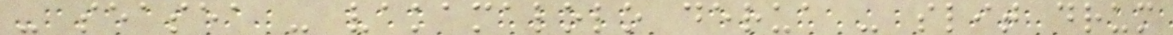- seasea - vakamalolo derua - slit drum
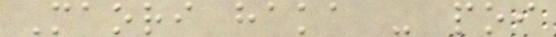Maori haka - poi
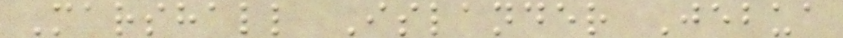Marshall Islander Jebua
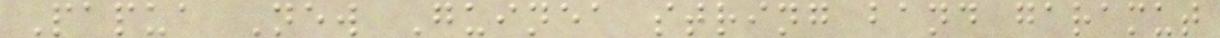Papua New Guinea string band garamut
